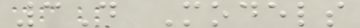3D Models
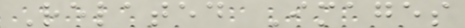Related Images
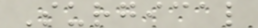Surgical
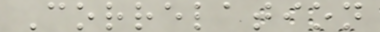Correlation
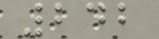242
